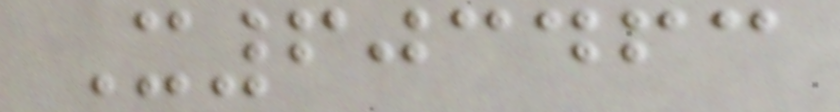X603463
